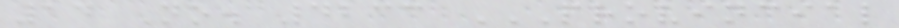14 No. 4233 PROVINCIAL
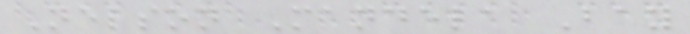Nelson Mandela Bay
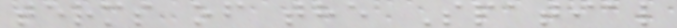terms of the Spatial
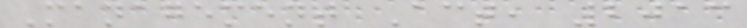Management Act, 2013
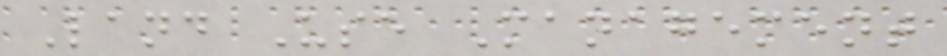Land Use Management
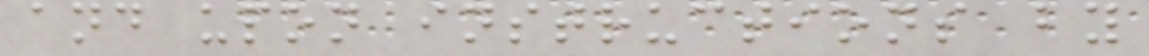and upon instructions by
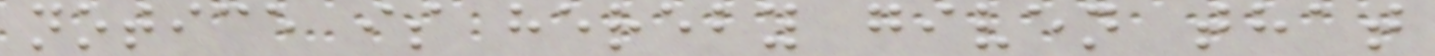notice is hereby given that
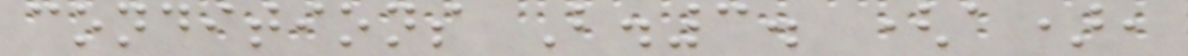conditions B.3. (a),
